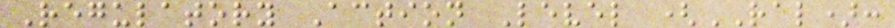Regulatory Action Level (RAL):
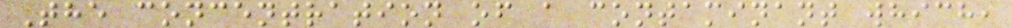The concentration of a contaminant which,
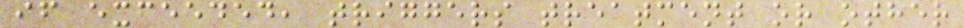if exceeded, triggers treatment or other
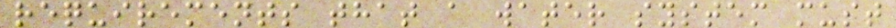requirements that a water system must
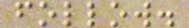follow.
